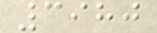3980
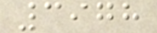3978
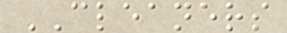CLEANERS
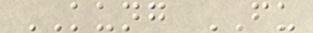KUNG FU
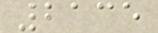2135
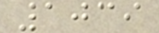1039
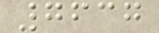7637
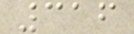316
